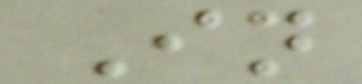In
